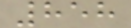858
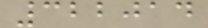322014
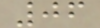06
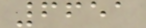6651
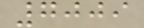7009
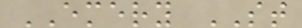EMERY ST
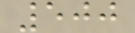500
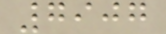7907
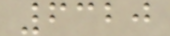6320
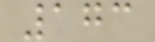173
